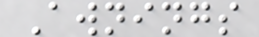Awnings
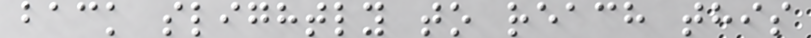back slightly to reach this
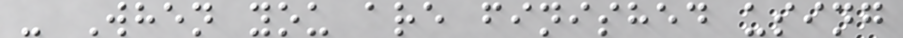- When you are finished using
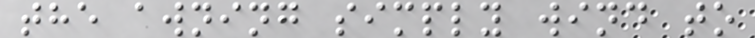the awning simply wind to
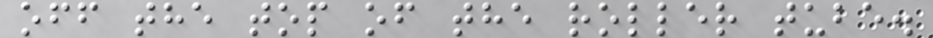off the top of the roller tube.
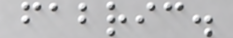fabric.
